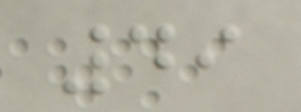49
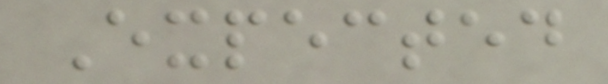Expected
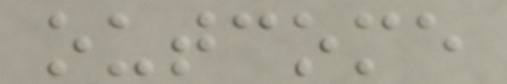outcome
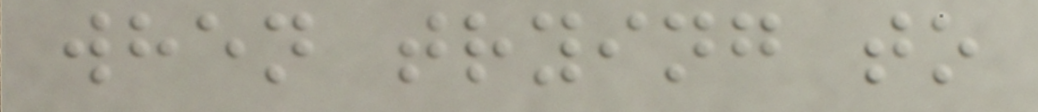when trying to
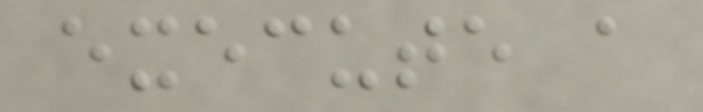execute a
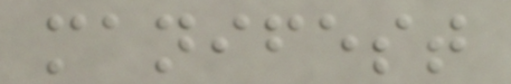manifest
